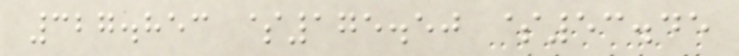327.853 $175.50 $53.45
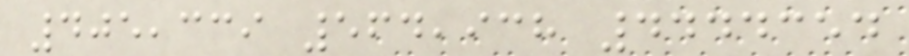405,339 564,938 4444354
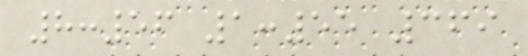8:56 1:55 369
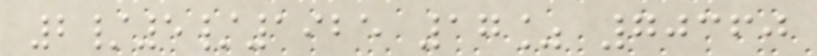2/5/1925 17% 70360
